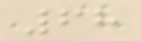68
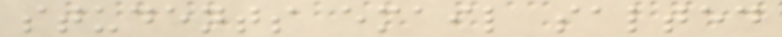students email salted
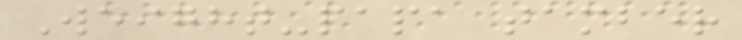Weight-papa tamber
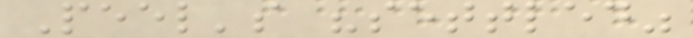Peel's "settled"
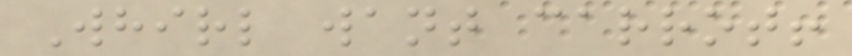Whirl want carrot!
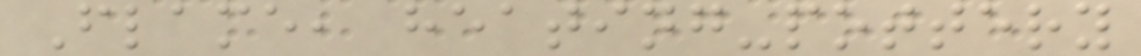Flame, heating-pottery
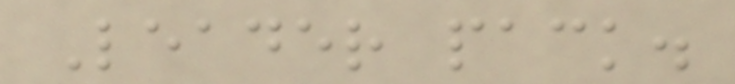Leader pack.
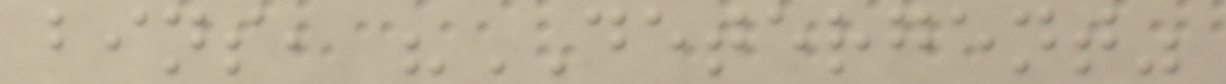bins, "DETERGENT"
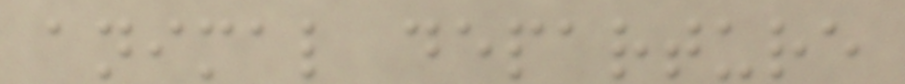animal departure
